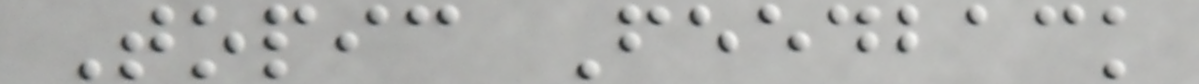Topic Feedback
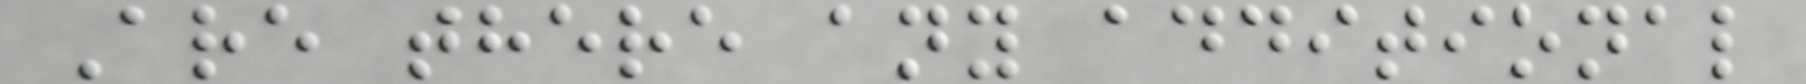Are there any additional
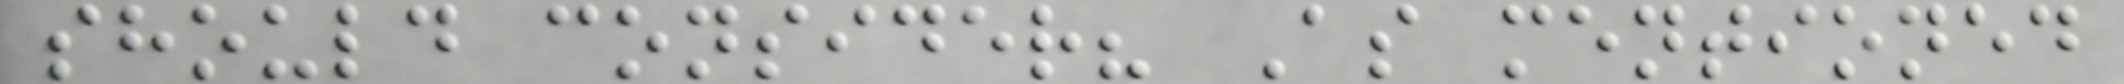should consider? As mentioned
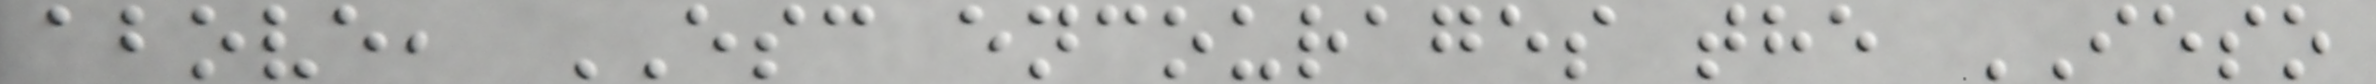above, ESC encourages the IESO
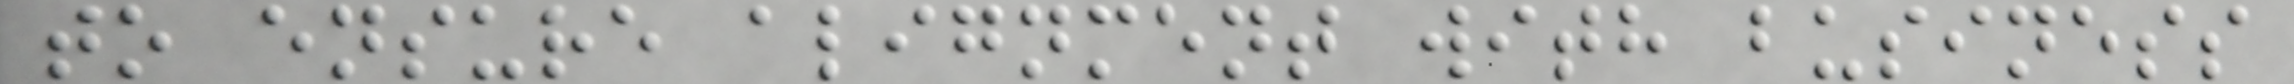to ensure alignment with business
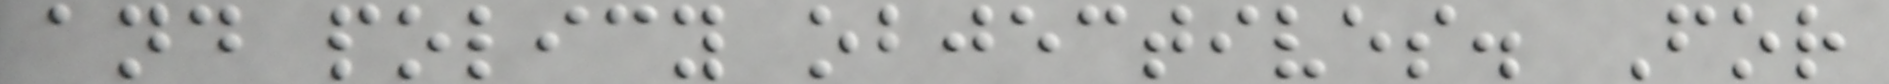and policy objectives. For
